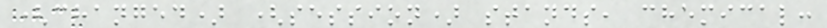(changed) (session) stands, chemical:
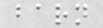barn
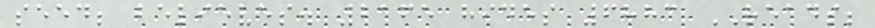seed; believes. 2165 hides 6883 READS;
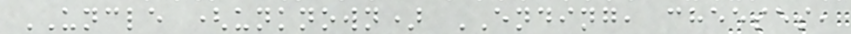UNCLE (unknown) ENDING, cheeses,
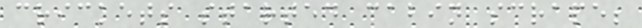crickets started cabin scrape;
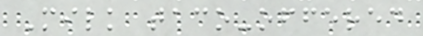Milk taco-offered
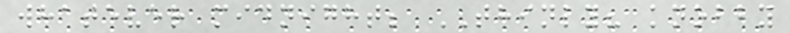whatever midnight; THINLY? knobby
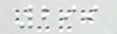299
